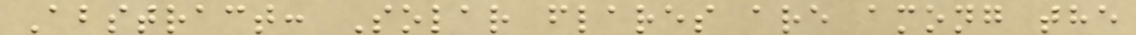Abstract: Solar flares are among the
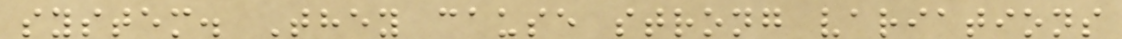system. They cause strong variations
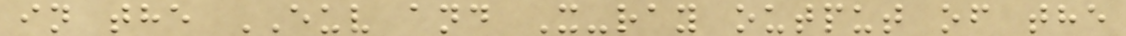in the EUV and X-ray output of the
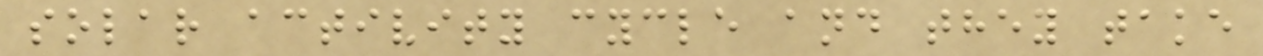solar activity cycle and they take
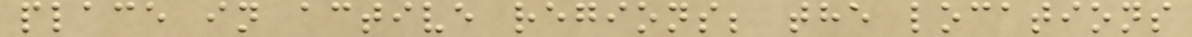place in active regions; the locations
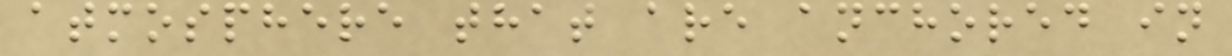atmosphere that are anchored in
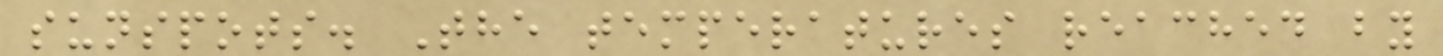sunspots. The temperatures reached by
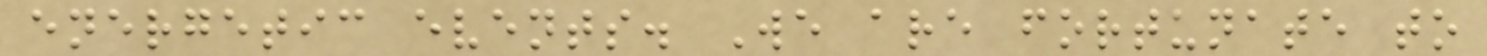energetic events. We are fortunate to
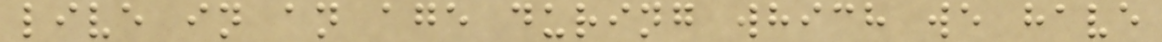live in an age during which we have
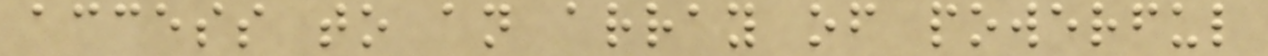access to an array of powerful
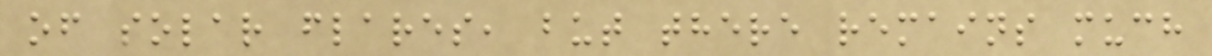of solar flares, but there remains much
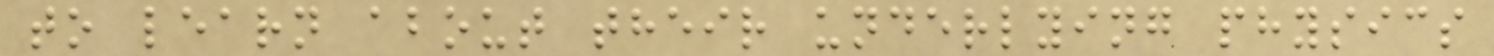to learn about their underlying physics
